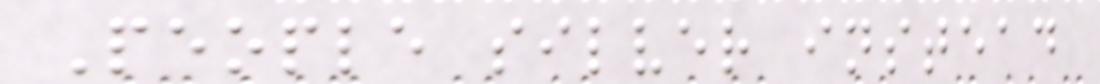People silver instead
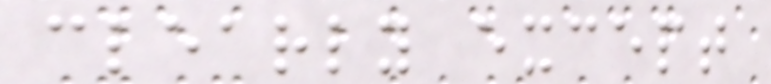clearly except
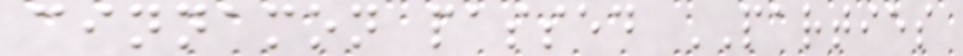cinnamon passed PARTIES
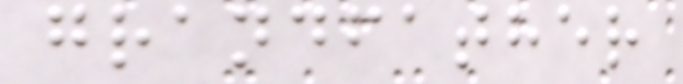grandfather
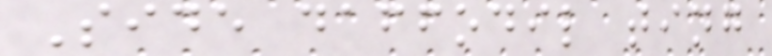Side daffodil ting
